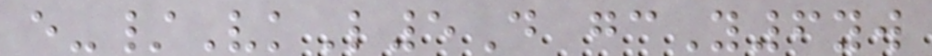e-/VkL5D gcY6yw
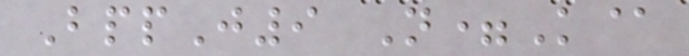BppJ9 N=K@
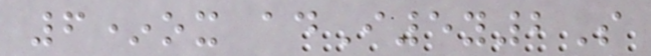6*ox adI5y2S
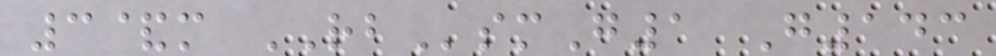3&m RBsmG1 G143
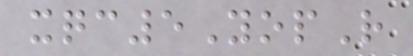xqc5YopR
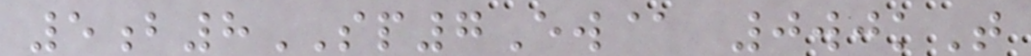5b8SP7Ew@ 0wjkT
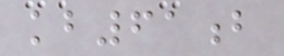kb61b
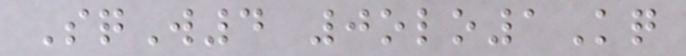SqW4 0olo1Kq
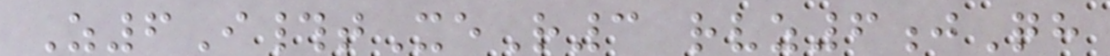Z6I#tXeR3 rvz6jQh
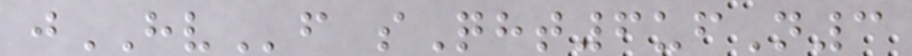jHVf sQht6ufN3
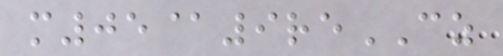m05@9reCZ
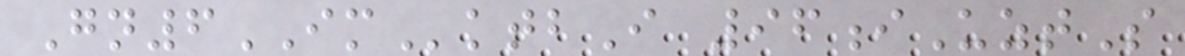Gn6IMktbI 96iUztS
